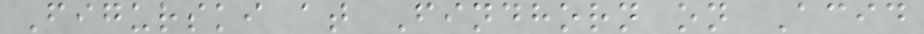Figurski at Findhorn on Acid
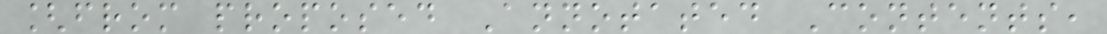[from proposed Annotated Contents,
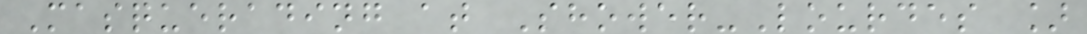Masquerading at Shower-Lourdes ]
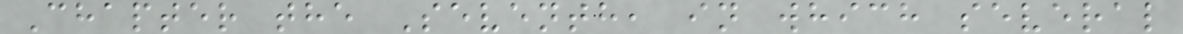Chapter the Seventh, in which several
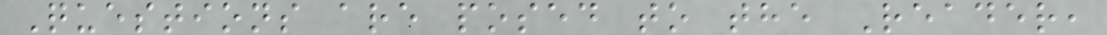Questions are posed to the Reader,
